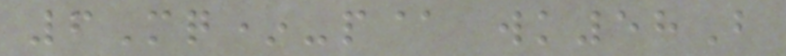6Mq*-p@ wk58B
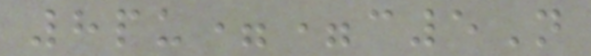8pu==c5N
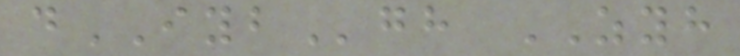dIYBgh ZYH
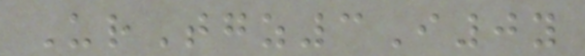UrTgz3I0y
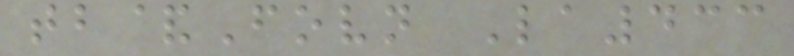tb&Fovn La433
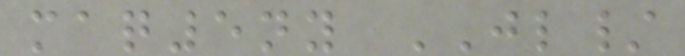maq5ny JL/
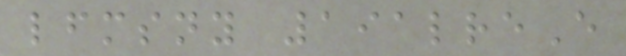lfmsny 191lreE
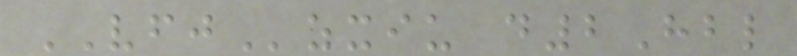VFJzxiu d2Hbl
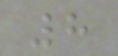8
